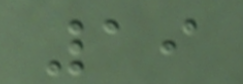19
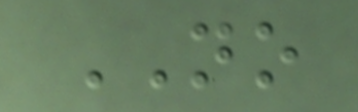NO
